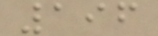196
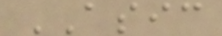ASIC
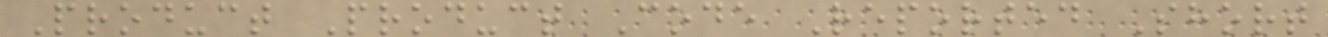Product Product Code Reported Short
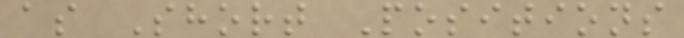as Short Positions
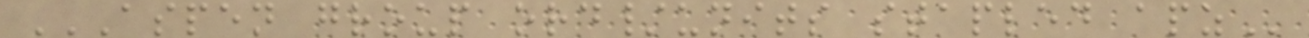ASPEN GROUP ORD/UNITS STAPLED APZ
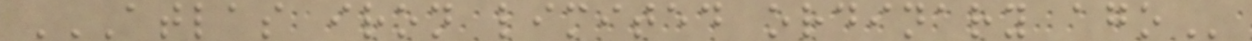ATLAS IRON LIMITED ORDINARY AGO
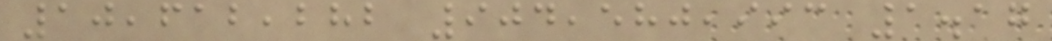10,612,282 904,580,993 1.17
